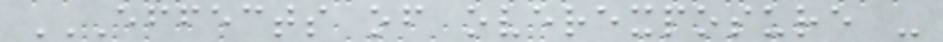EFFECTS OF OVEREXPOSURE -
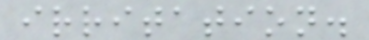irritation.
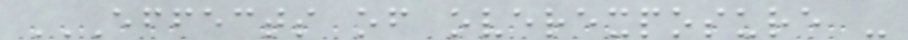EFFECTS OF OVEREXPOSURE -
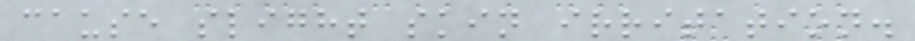cause slight skin irritation.
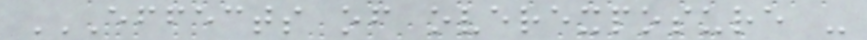EFFECTS OF OVEREXPOSURE -
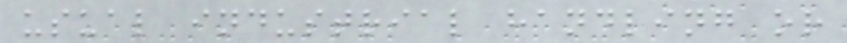usual industrial handling or
